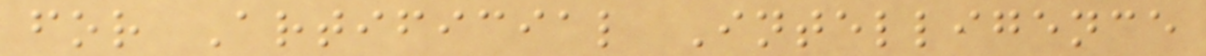for Artificial Intelligence
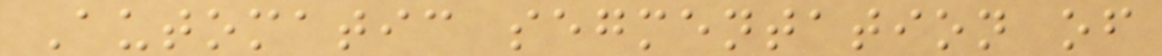Automatic segmentation of
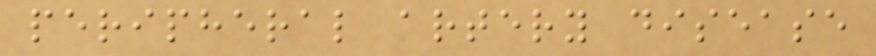peripheral artery disease
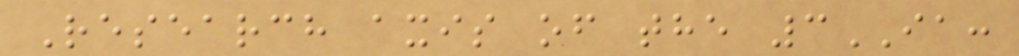Research axis of the 3IA:
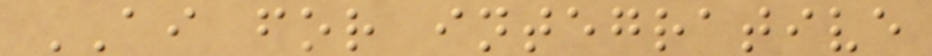AI for integrative
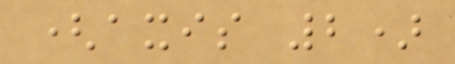(axis 2)
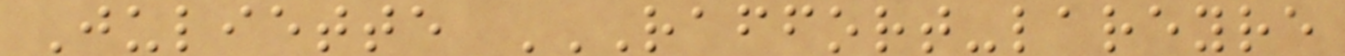Juliette RAFFORT-LAREYRE
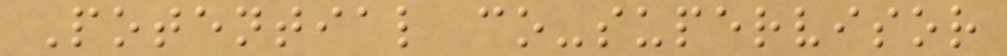Potential co-supervisor
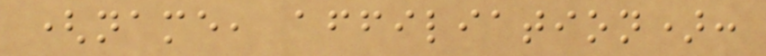(name, affiliation):
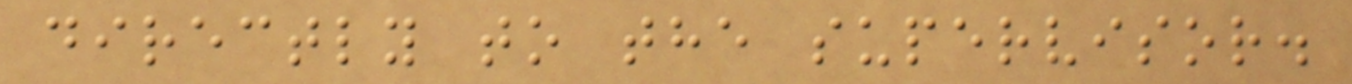directly to the supervisor.
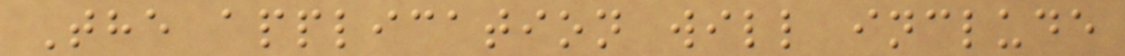The application will include
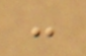:
